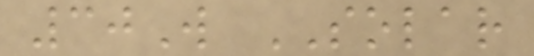30W SOLAR
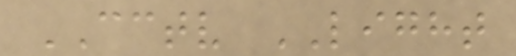CCTV LIGHT
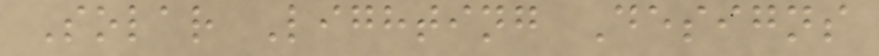Solar Lighting Designs
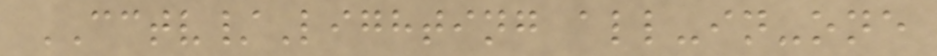CCTV/Lighting all-in-one
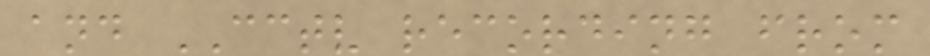and CCTV recording from
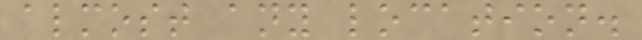almost any location.
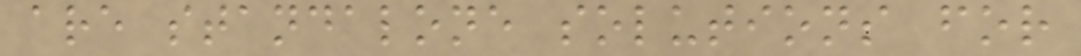are standalone solutions for
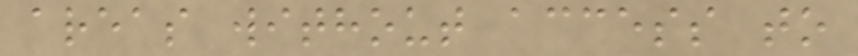areas without access to
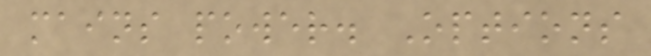mains power. Options
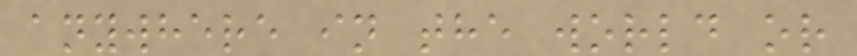anywhere in the world or
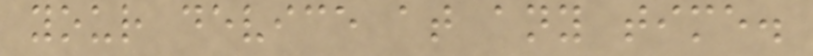your device at any time.
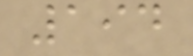194
